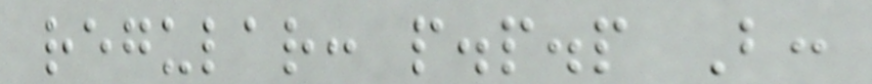regular: p.p.p B:
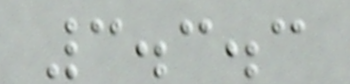3.3.3
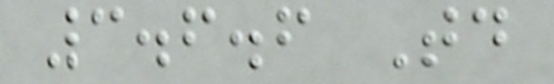3.6.6 Td
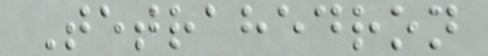Tetrahedron
